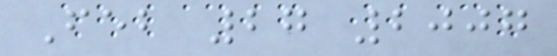Feb 27 2007
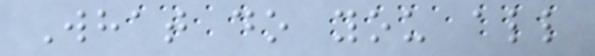What do you all
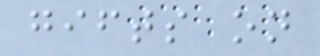gifts on
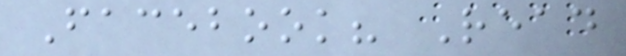Facebook? Read
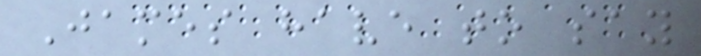James have to say
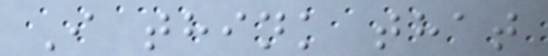I think that
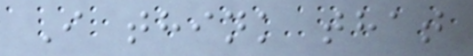I think that
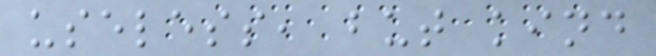useless, but kind
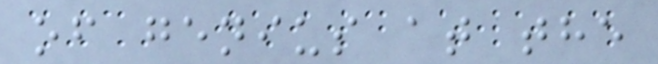of genius at the
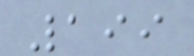199
